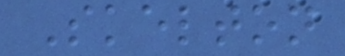Skelton
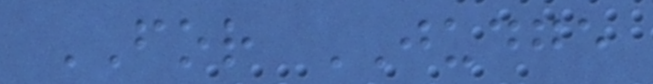FOR JUDGE
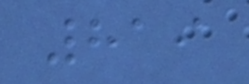819
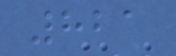821
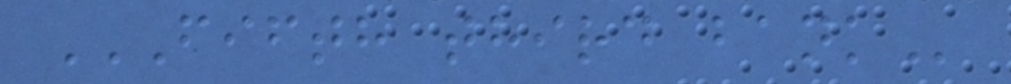FIFTH THIRD BANK
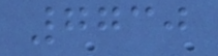7730
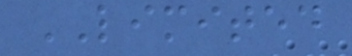LIMITED
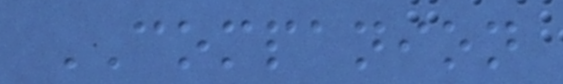COMPANION
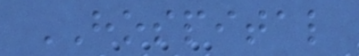HOSPITAL
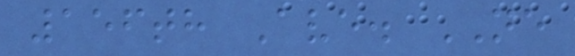156th Ave. NE
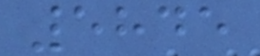5845
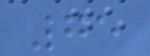75
